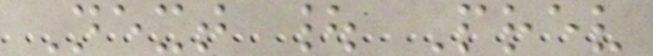Next | Prev
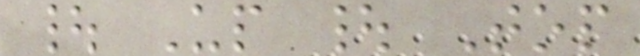| Up | Top
